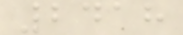2418
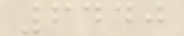6440
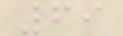69
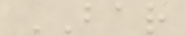BAR
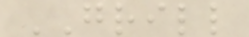GRILL
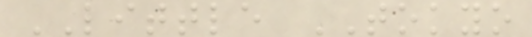LITTLE TOKYO
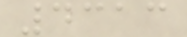4313
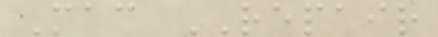Mac REPAIR
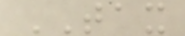TAX
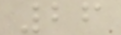26
